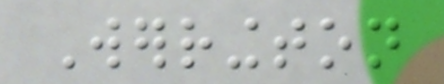Werrington
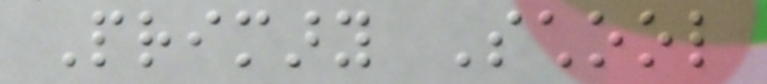Primary School
